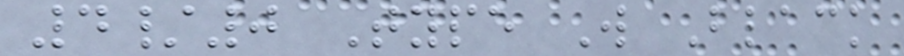4/0 Type W Black
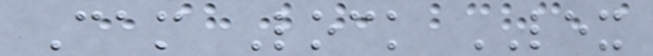Cam Lock LEX
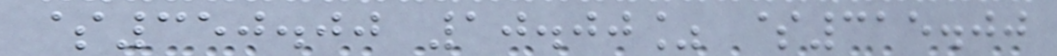$350.00 10.00% $315.00
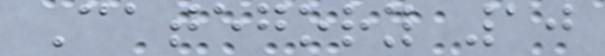Category 10
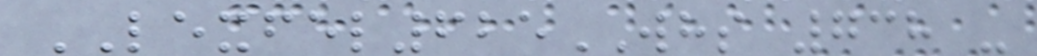LEXFEL625WHS 738 -
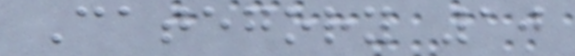Category 10
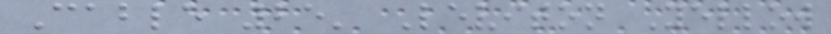Cable 25' Leviton Yellow
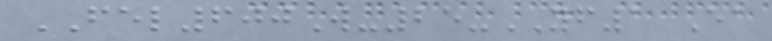FEL600W-25-YF1 Ea
